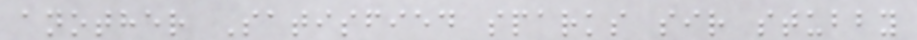another Satisfied sparks sir stubby
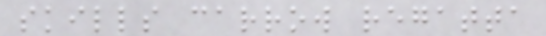skills carrow regatta
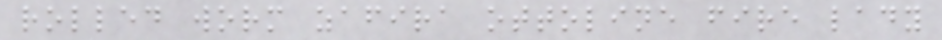rolled worm zafira ottoline fire lady
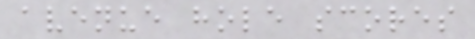avenue hole scores
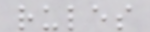rules
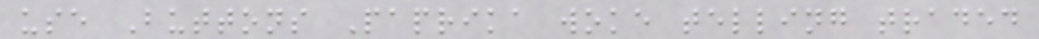use Buttons Paprika woke telling traded
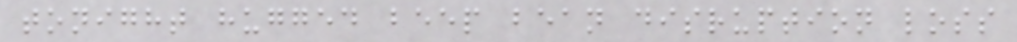tonight hugged beep bean disruption loss
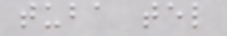tuba tel
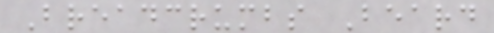Breadcrumbs Beard
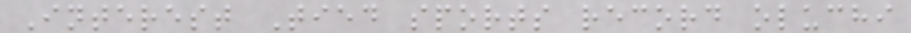Interest Tied sports record oluchi
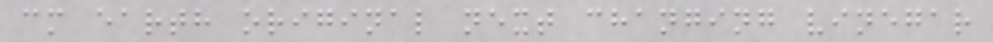cm earth original next changing vinegar
